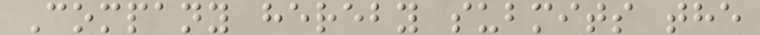Company hereby submits the
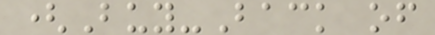(Buy-Back of
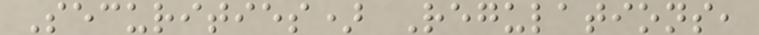Securities) Regulations,
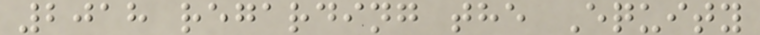2018 regarding the Equity
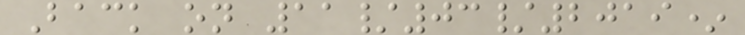Back on 11/03/2019*
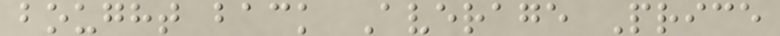bought back Average Price
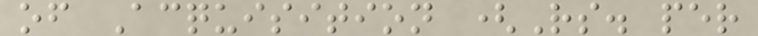of Acquisition (Rs. per
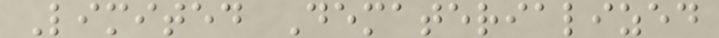Limited Dematerialized
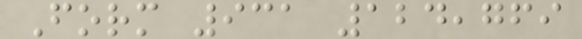Form 931 124,769
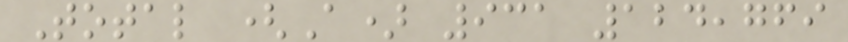Total (A) 931 124,769
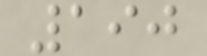190
